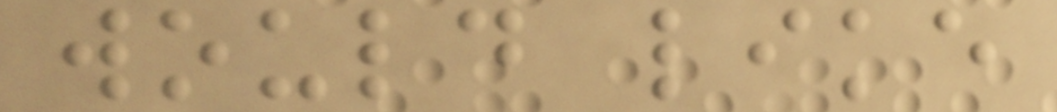would like
